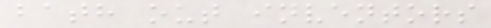bath out inventors
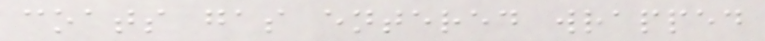coats gas entered wrapped
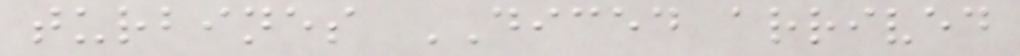turbines DICED arrived
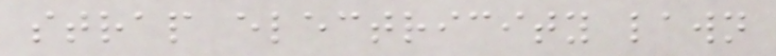strap electricity lawn
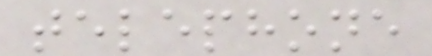telephone
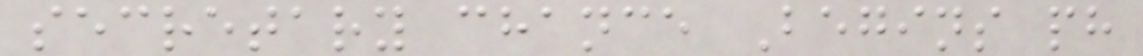secretary chance Begins ph
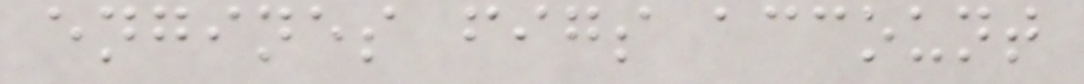engines figs account
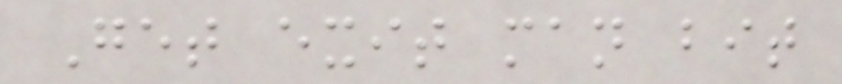Get exit man bit
